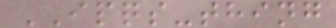IPQS-thing
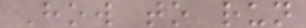How to run
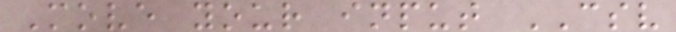Move your input CSV
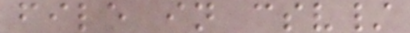file in csv/
